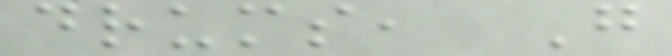drums, G
